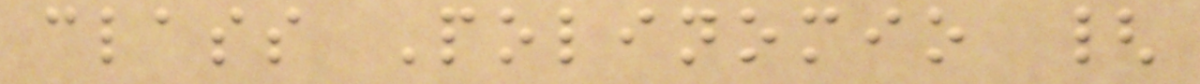class Polinomio {
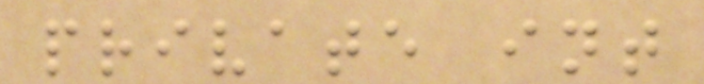private int
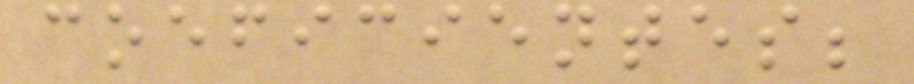coeficientes;
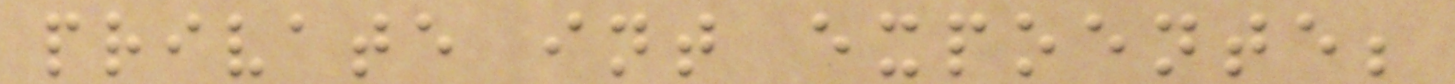private int expoente;
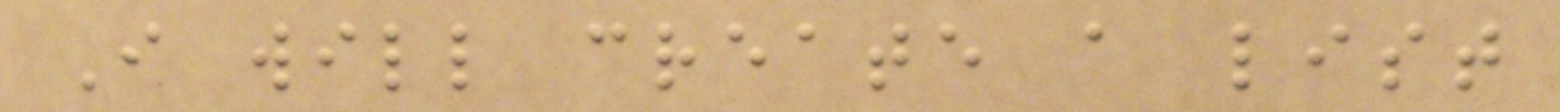I will create a list
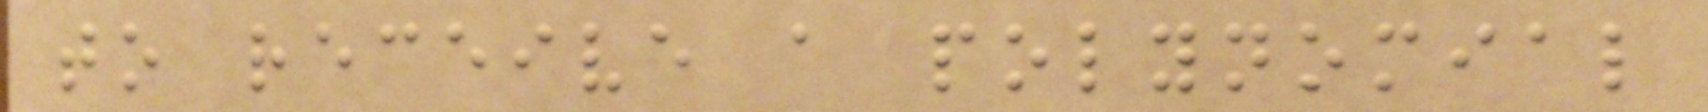to receive a polynomial
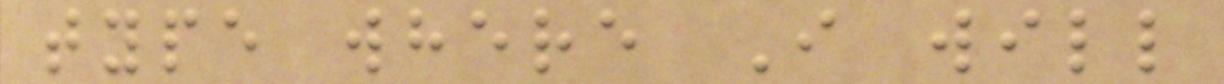type where I will
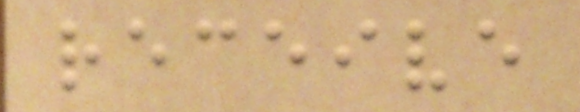receive
